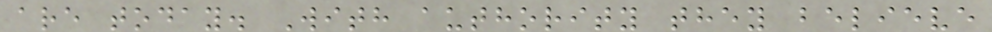are today. With authority they believe
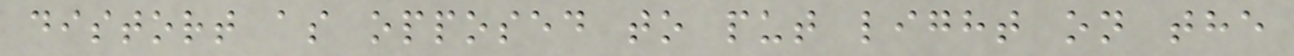distort as opposed to put light on the
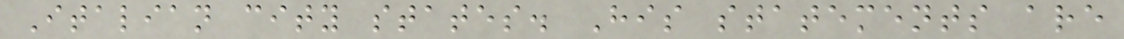Italian city states. His statements are
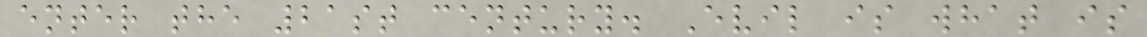enter the 21st century. Evil is what is
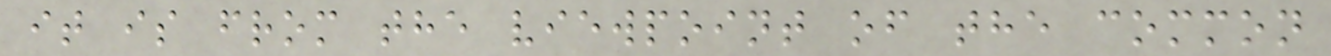it is from the viewpoint of the common
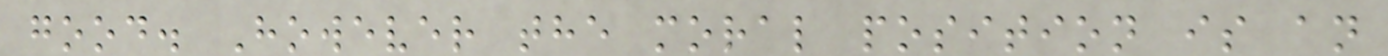good. However the moral position is an
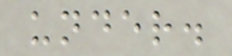under.
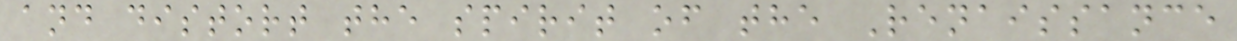and distort the spirit of the Renaissance
